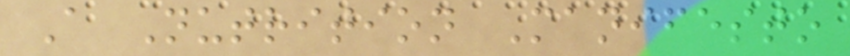A Nutrition Manifesto
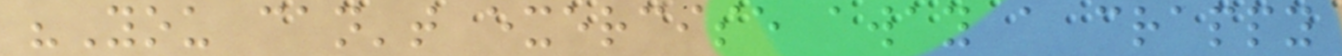"You can't exercise away a crappy
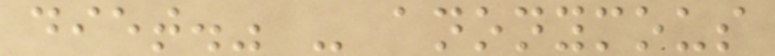diet." - anonymous
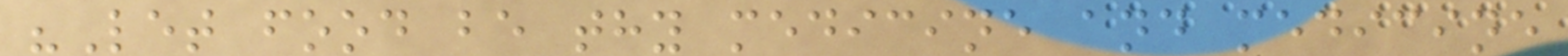"Let food be thy medicine and medicine
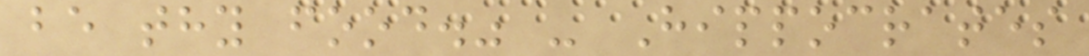be thy food." - Hippocrates
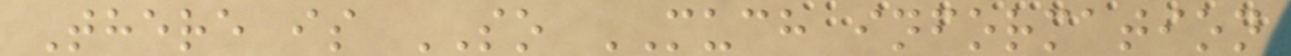There is SO MUCH information
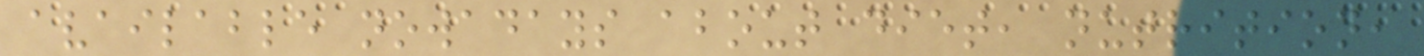available nowadays about diet, nutrition,
